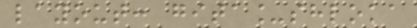layout: gita_shloka
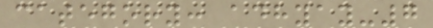category: adhyay-7
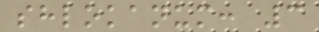shlokanum: 3
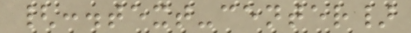{:.text-center}
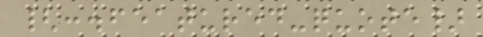{:.featured-quote}
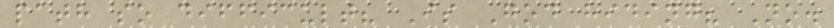path so difficult? Is God hiding? No.
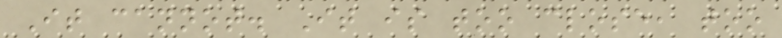It cannot. It is too close, too
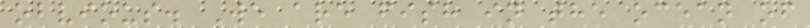obvious. We are fish in the ocean of
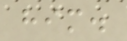him.
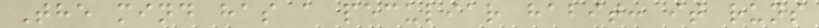The mind has a peculiar habit: it runs
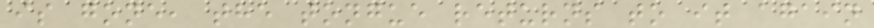is gone, the tongue returns to it again
